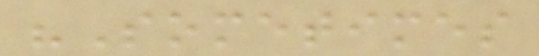"Sometimes
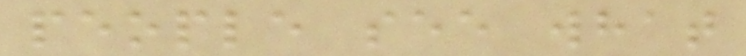people see what
